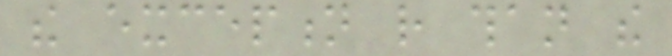the exception rather than the
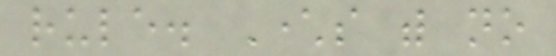rule. Characters with no
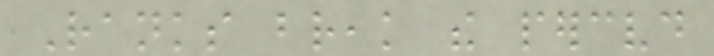Ranks break the perceived
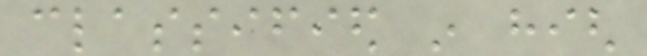classified in high
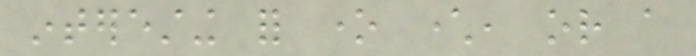interesting for one character, or a
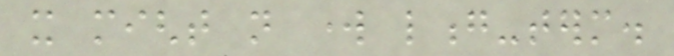it might not work long-term.
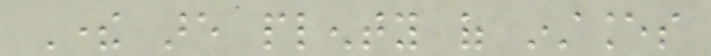There are plenty of instances
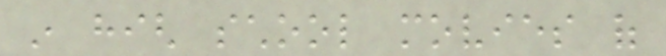in high school movies of
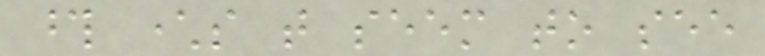those characters that seem to see
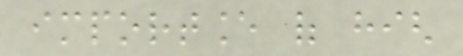importance of high
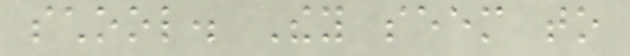school. They seem to
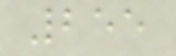255
